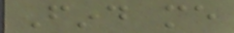Find me
